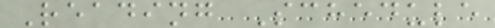Reading Schedule
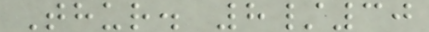Thur. 8/30
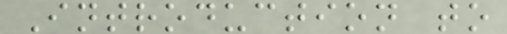Introduction to
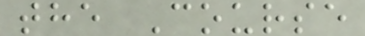the Course
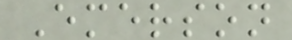Emerson
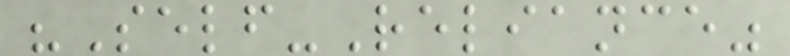"Self-Reliance"
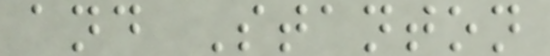and Stanton
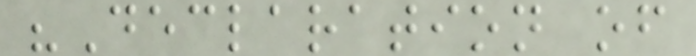"Declaration of
